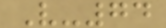V-74
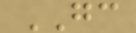GC
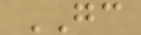GC
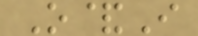O&I
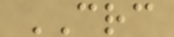CRC
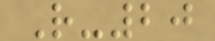R-20
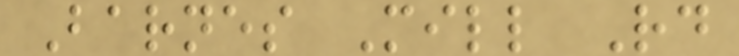Barnes Mill Rd
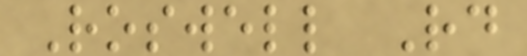Roswell Rd
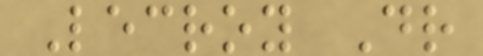Lecroy Dr
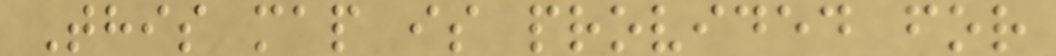This map is provided for
